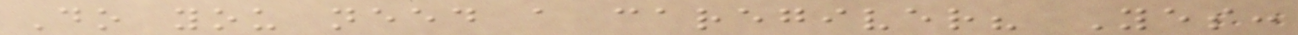Do you need a caregiver? Yes:
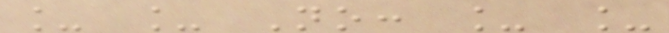_ _ No: _ _
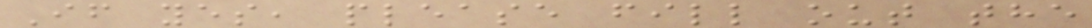If yes, please fill out the
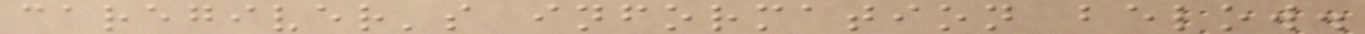caregiver's information below.
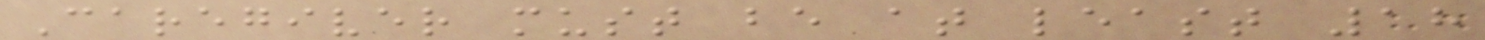Caregiver must be at least 18
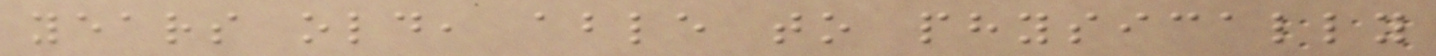years old, able to physically
